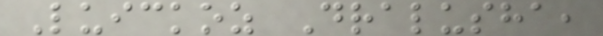Luickoz Dralusha,
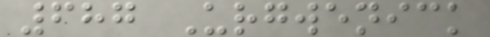687 Urgwenick
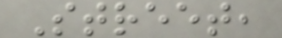Street,
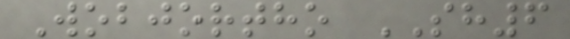Wobjortho SH6
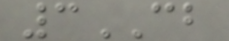3CB
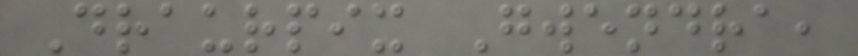Draurpix Gwendra,
